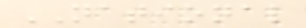NATIONAL
